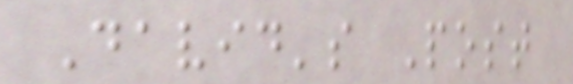David's Post
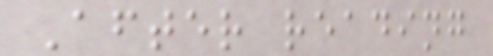After reading
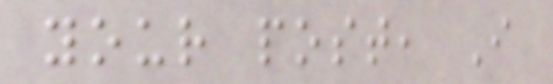your post, I
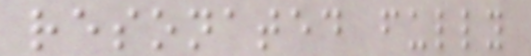resonated fully
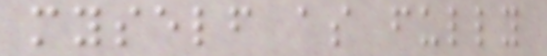myself as fully
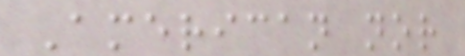American nor
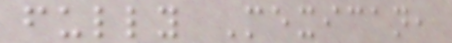fully Mexican,
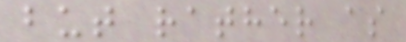but rather as
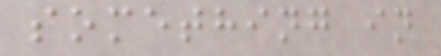something in
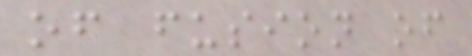of fusion of
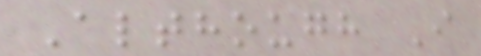Although I
